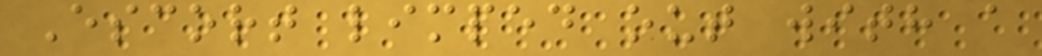Escort limped out with a
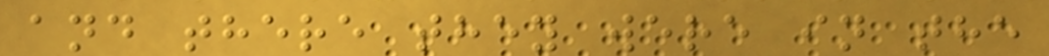and there they were in the
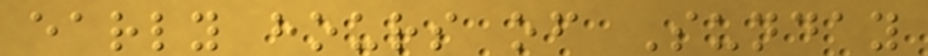early hours of Sunday
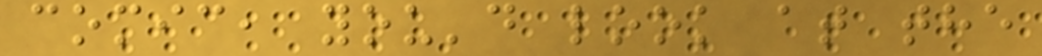comic, you'd look at the
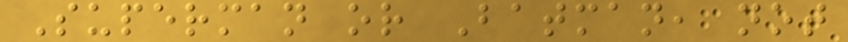Superman or Batman, not
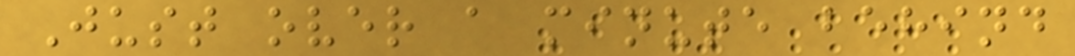Just over a minute behind
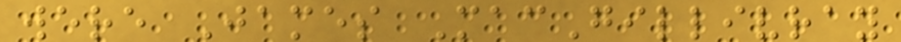were James MacGillivray
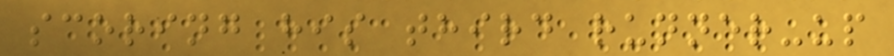scoring his third runner-up
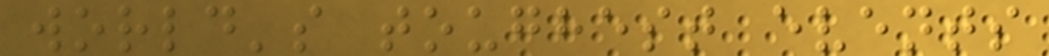world's toughest events
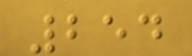254
